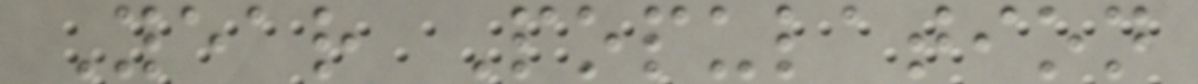Year Population
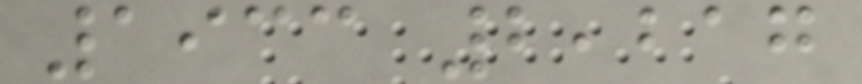1933 2,217
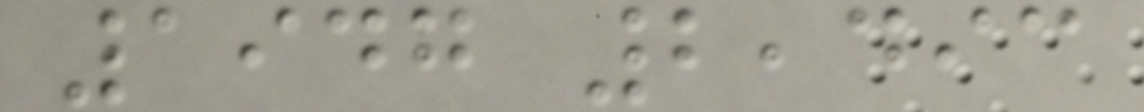1947 2,493
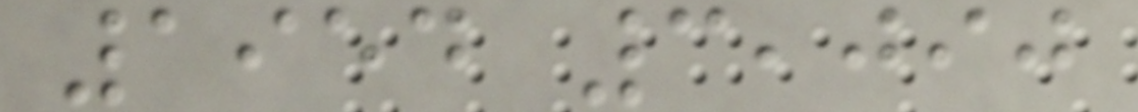1954 3,090
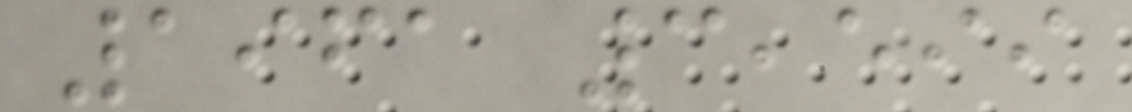1961 3,599
